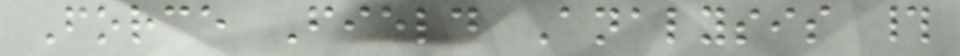Force Field Analysis #
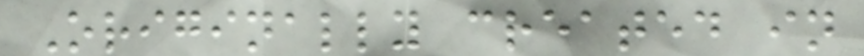Originally created in
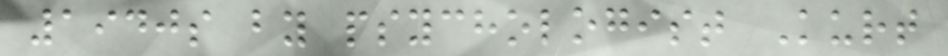1940s by psychologist Kurt
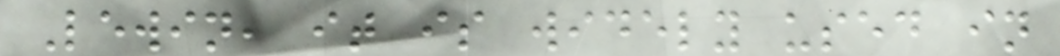Lewin, it is widely used in
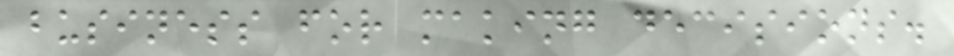business for making decisions.
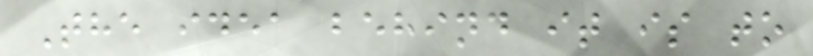The idea behind it is to
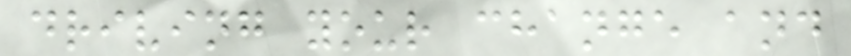driving your change and
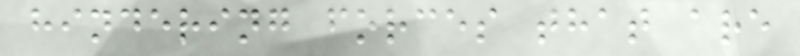hindering forces that are
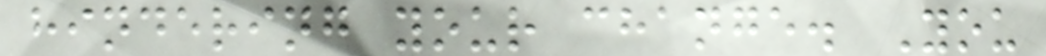hindering your change. You
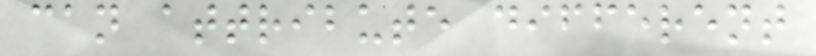can attribute different
